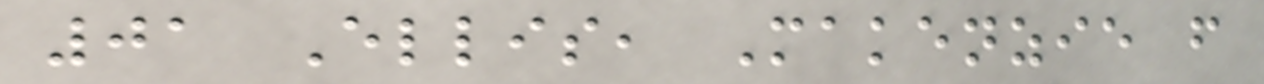01 Ellis, Makenzie f
